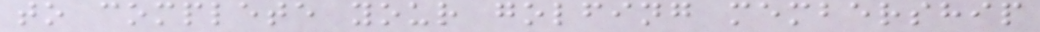to complete your golfing membership
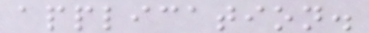application.
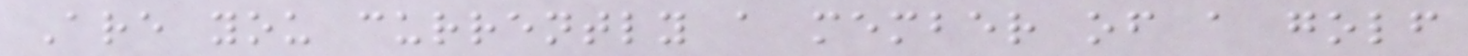Are you currently a member of a golf
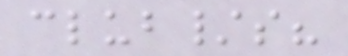club/s?
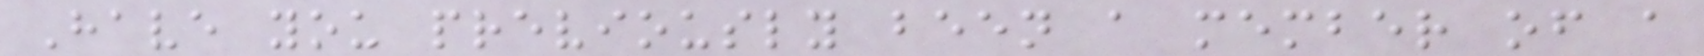Have you previously been a member of a
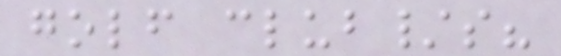golf club/s?
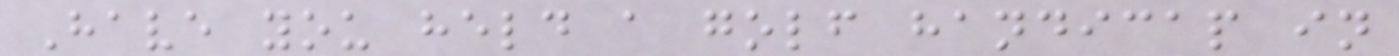Have you held a golf handicap in
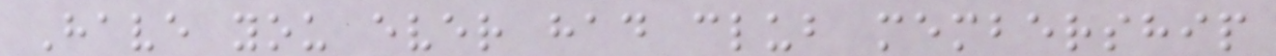Have you ever had club membership
